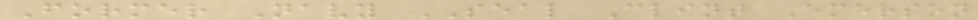Former Navy SEAL Clint Emerson
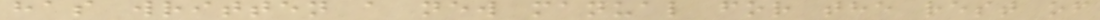has written a new manual for the rest of
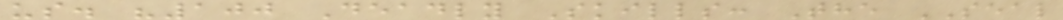us. "100 Deadly Skills: The SEAL
